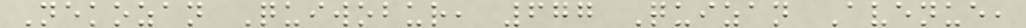Nekozan Quiwobur, 677 Quizan Avenue,
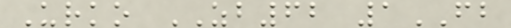Urko ZB62 1FB
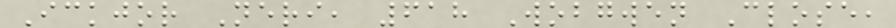Ickjor Neri, 618 Wobgwen Close,
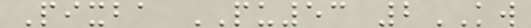Pixba PU53 2KW
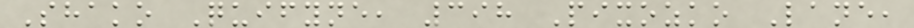Shako Quifyne, 398 Pixozko Lane,
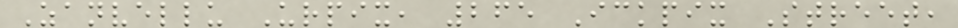Zanvellu Urpix, 265 Ickpix Street,
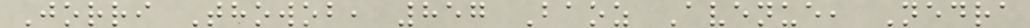Jorri Thowob, 857 Baoz Avenue, Nedra
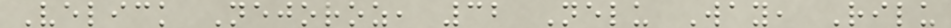Velick Nejoroz, 32 Nelu Way, Rilu
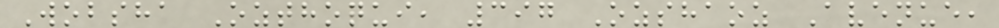Wobsha Ozthoqui, 397 Ozshaoz Avenue,
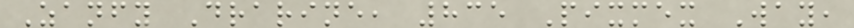Zanfy Drarine, 835 Pixmex Way,
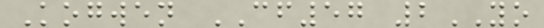Kogwen CF57 2YO
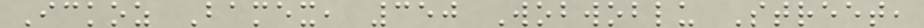Ickoz Bamex, 350 Wobwoblu Street,
